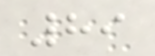89
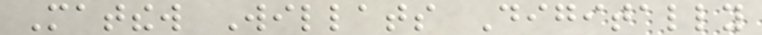Matthew Willats Digitally
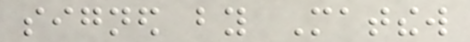signed by Matthew
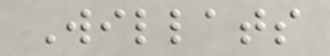Willats
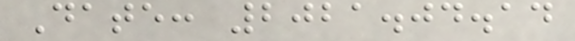Date: 2021.04.14
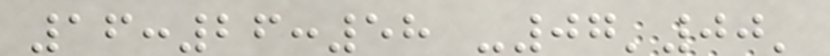16:26:58 -07'00'
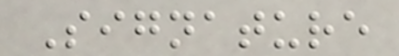Signature
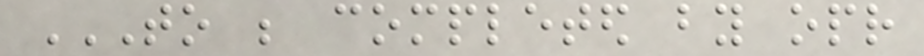TO BE COMPLETED BY OPR
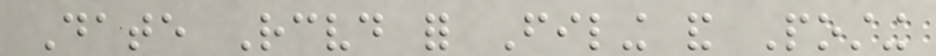Date Received for Filing and Posting
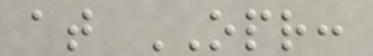at OPR:
